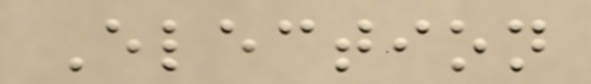Election
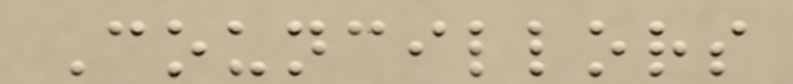Councillors
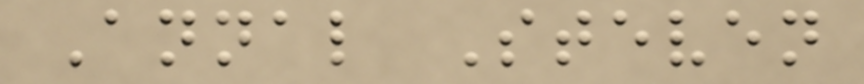Annal Steven
